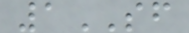1SF
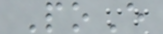PoE
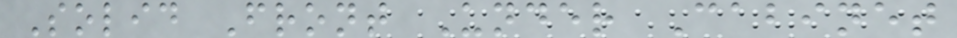Solid Front Under Cabinet
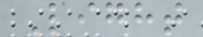Light
